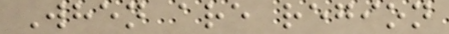When are region
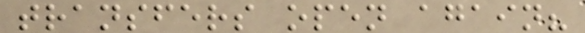transfers open again?
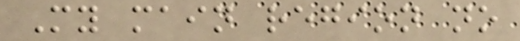My main region no
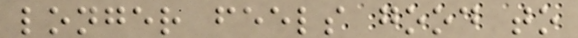longer feels good to
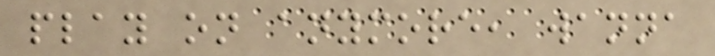play on anymore, wanna
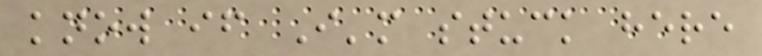know if I'm stuck here
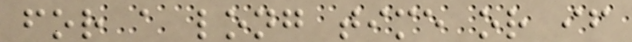for a long time or if
